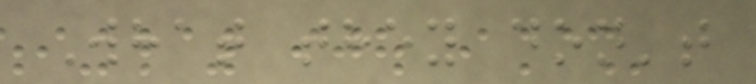What they don't
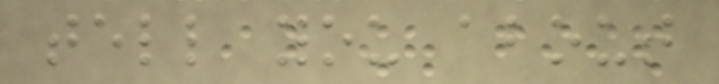tell you about
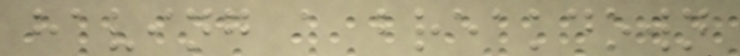having a breakdown
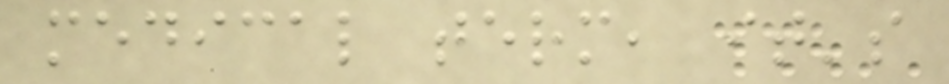medical term, it's
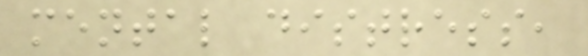mental distress,
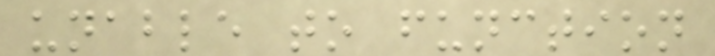unable to function
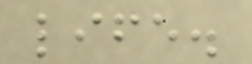life.
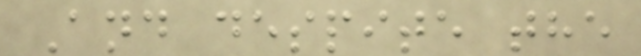And despite the
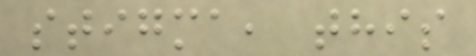stigma, this
